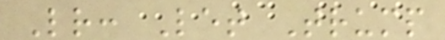Letter: Let Trump
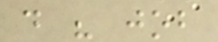do his job
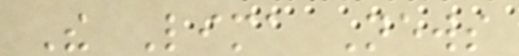The Lima News
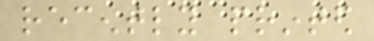recently printed
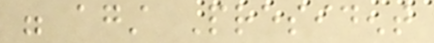were against President
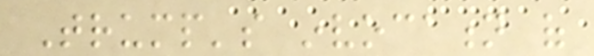Trump's invocation of
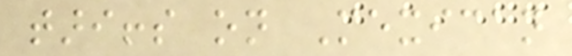tariffs on Mexican
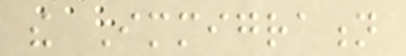the Immigration
